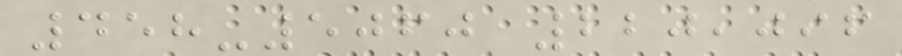458-5060 220,096
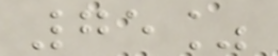75%
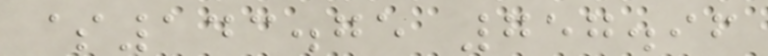$143.75 757.96
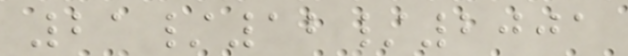21/12/2001
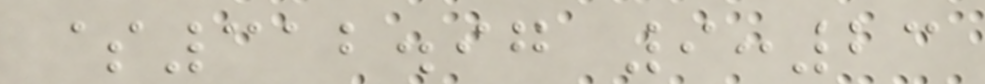$312.97 9:23
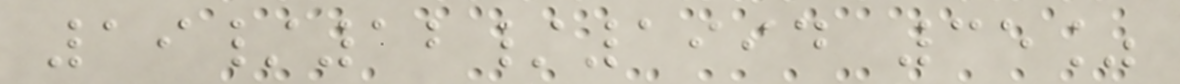19/12/1994 35%
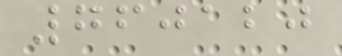760120
